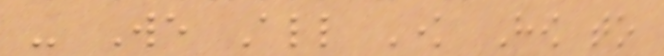- We All Know How to
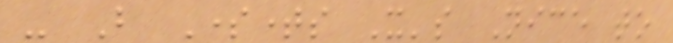- But Sometimes It's Nice to
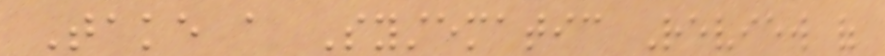Take a Systematic Review of
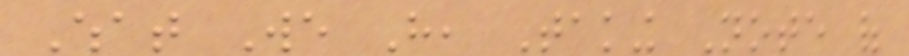What We Have, Taking Note of
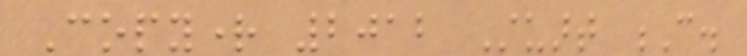Copyright 2012 Stuart C.
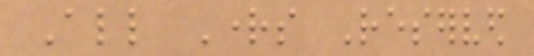All Rights Reserved
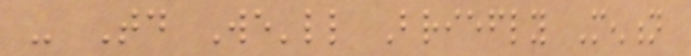- Today We'll Briefly Mention
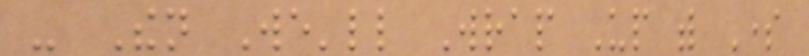- Then We'll Wrap Up with Some
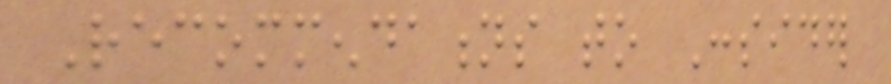Recommendations to Consider
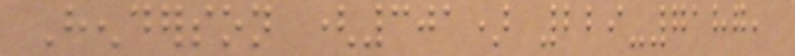Henderson (301) 229-7187,
